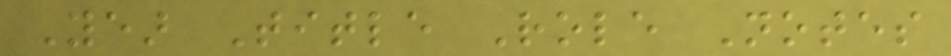Year Title Role Notes
